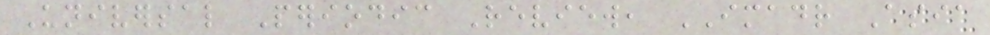Universal Periodic Review, IMADR Asia
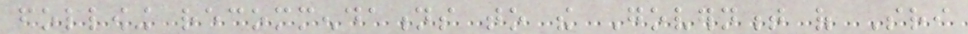following recommendations to the Government of Sri
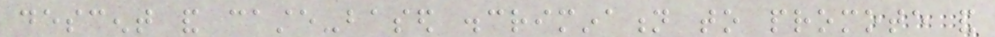descent and caste-based discrimination to promote and
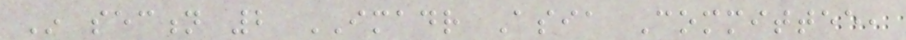In section 2 IMADR Asia Committee,
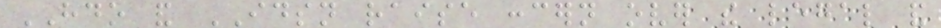HDO and IDSN raise concern over the legal and
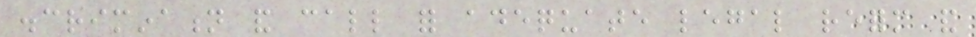discrimination and call for adequate legal reform and
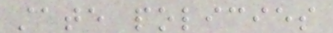state policies
